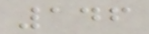146
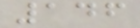146
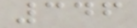346
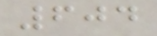604
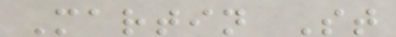Martin St
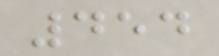454
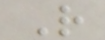R
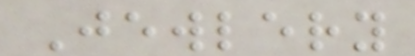Jewlery
